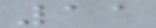11
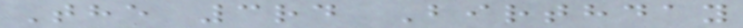The 3rd Birthday
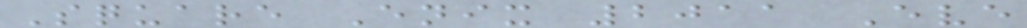Square Enix 2011 Eve
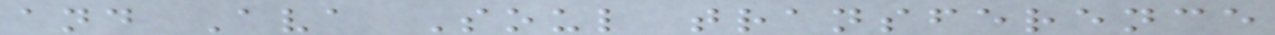and Ava Soul transference
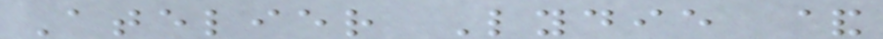Atelier Lydie &
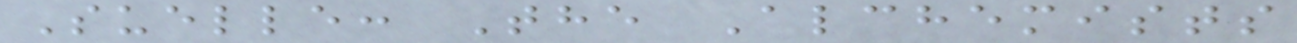Suelle: The Alchemists
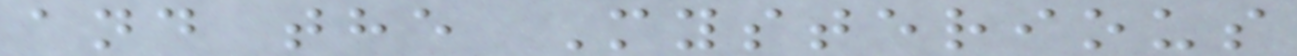and the Mysterious
